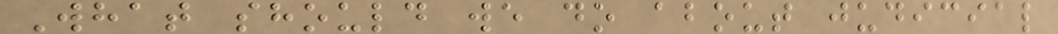What should we do about judicial
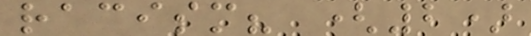racism? (2)
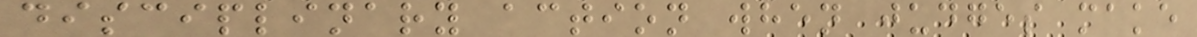disciplinary action when judges make
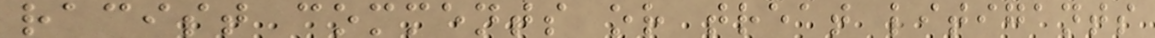racist comments or treat litigants
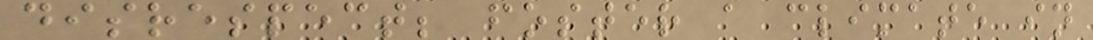disrespect; foster a climate in
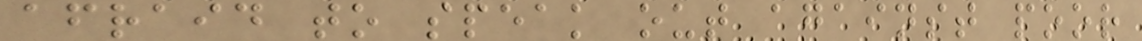afraid to speak out against poor
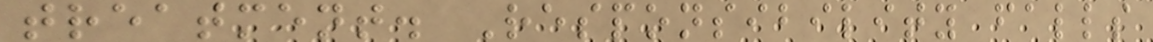treatment. Responsibility falls
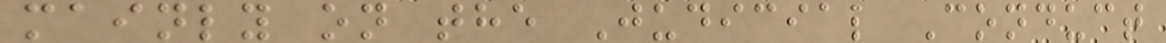mainly on the Judicial Conduct
